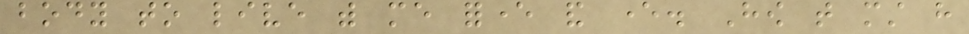body to live with me forever and ever. How that must have
